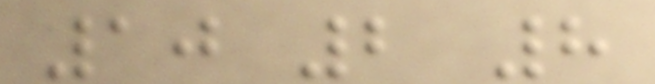10 2 8
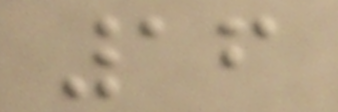16
